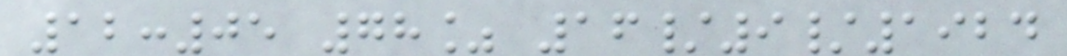12:05 78% 16/9/1924
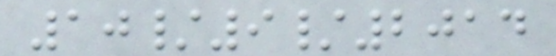10/9/2014
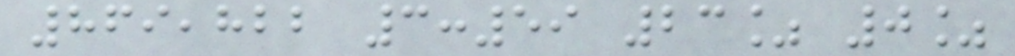869,822 3:59 23% 0%
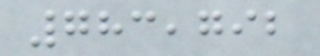783,792
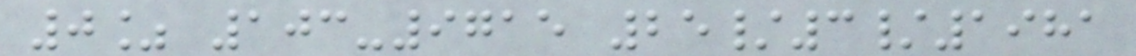0% 103-9715 25/3/1981
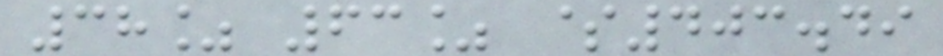38% 63% $403.49
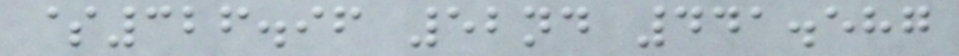$326.96 52nd 441.587
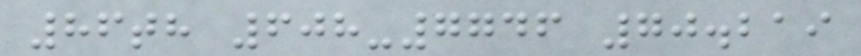86th 608-7746 70.219
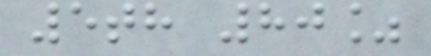5th 80%
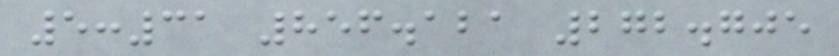5:31 856.121 272.705
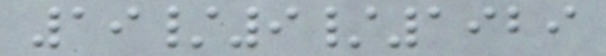19/9/1929
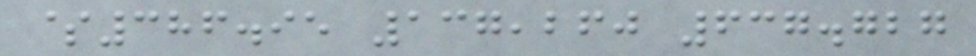$386.95 137,260 637.727
